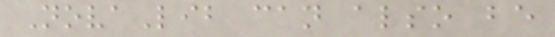NovaLib can also be
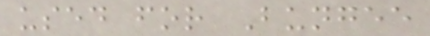used for Bungee
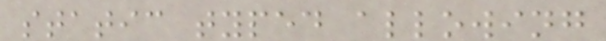static typed allowing
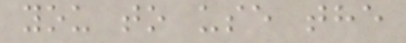you to use the
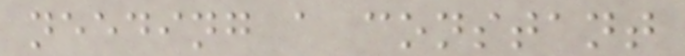needing a constant
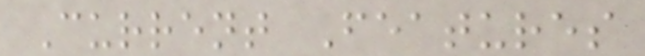Current Features
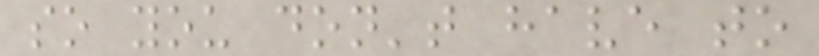so you don't have to
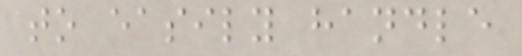to easily handle
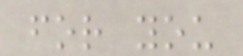for you
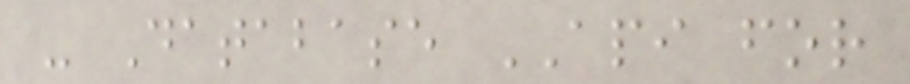- Database API for
